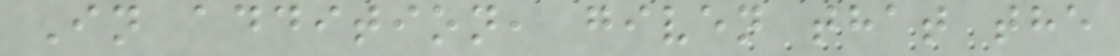In addition, given that the
